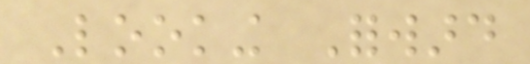Looking Forward
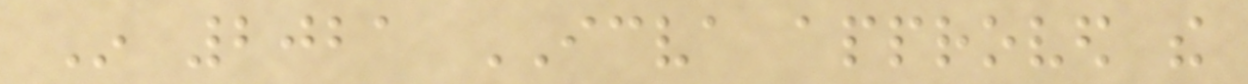In 2021 ICVA approved the
